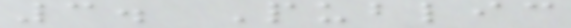3. Public
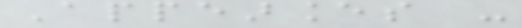Appearances -
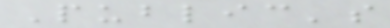Public's
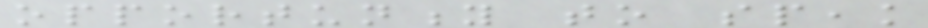opportunity to speak
